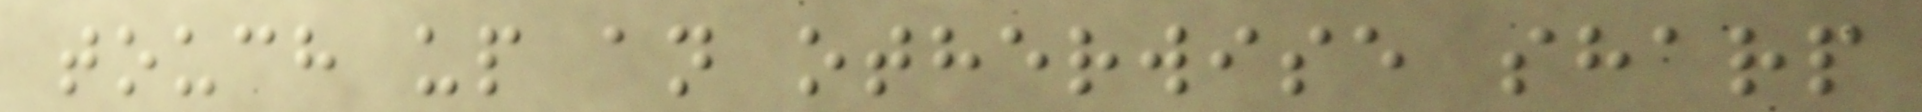touch up an otherwise sharp
